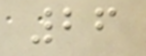26
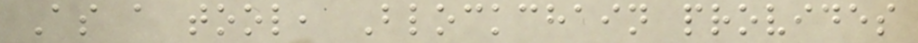As a tool, Blockchain provides
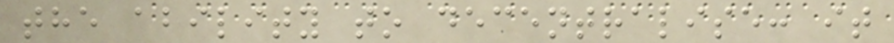the ability to decentralise: it
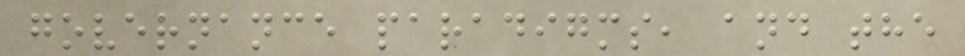governance paradigms, and the
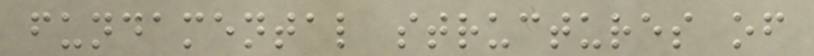fundamental structures of
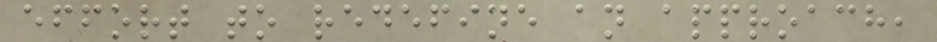effort to redefine an approach,
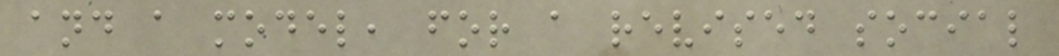and a model, for a revised social
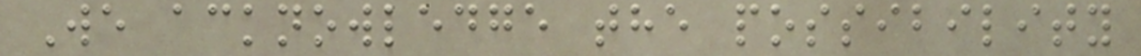We acknowledge the possibility
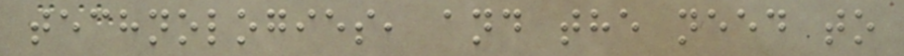technologies, and the need to
